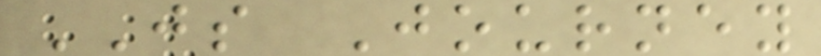JS Journey
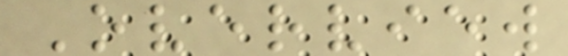Overview
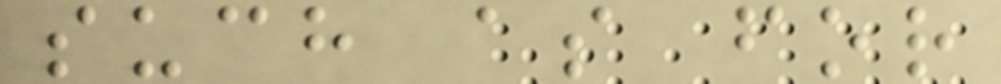such as for
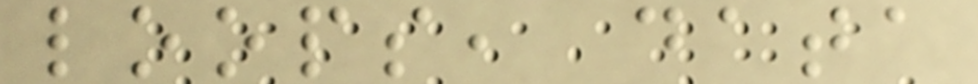loops, data
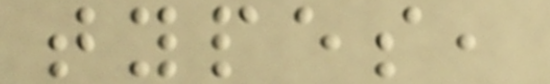types,
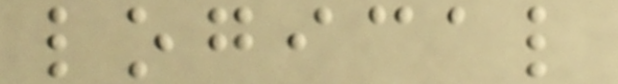logical
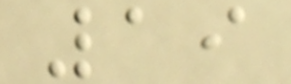19
